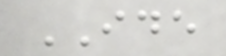IDE
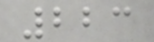223
